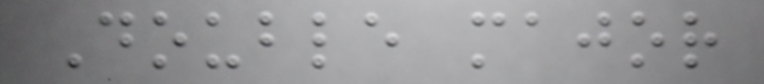Double major
